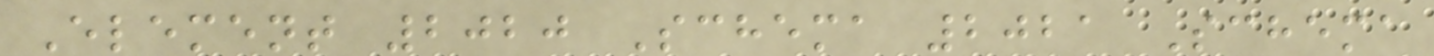Element 2020 Schema 2021 Schema
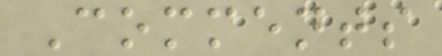Comments
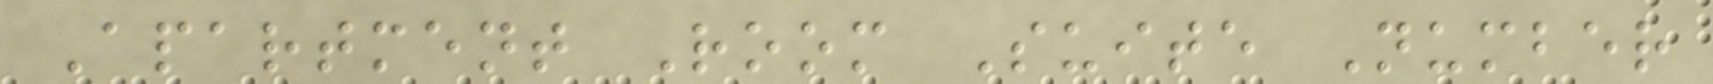Apartment Room Suite Number
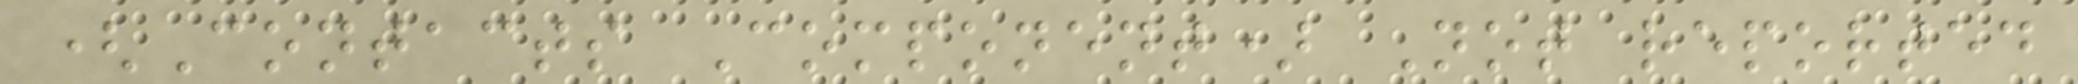(Contacts Component) Not reported
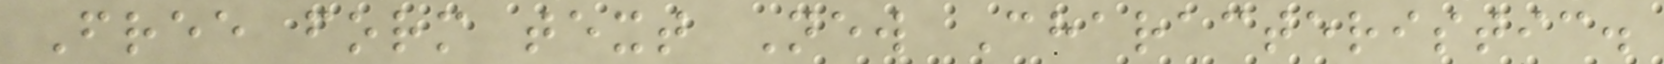Free form text New Characteristic.
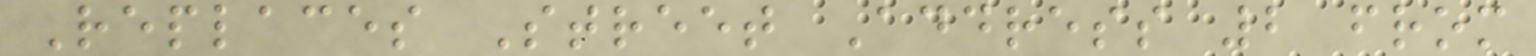Replaces Street Address 2 from
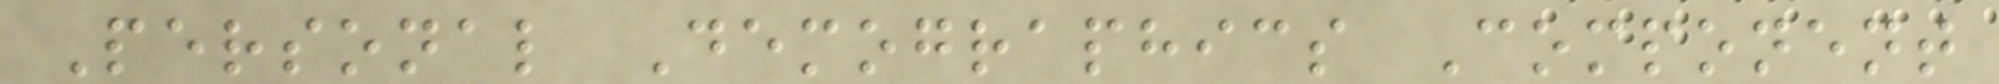Personal Demographics Component
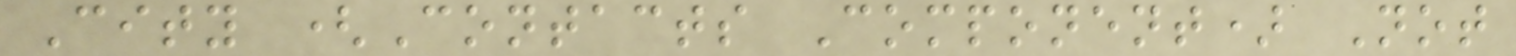City (Contacts Component) Not
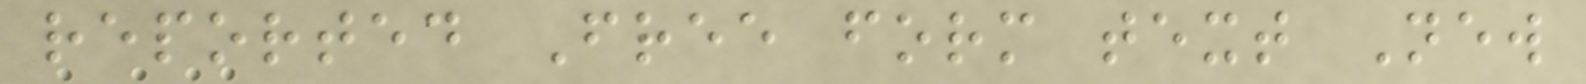reported Free form text New
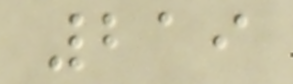219
